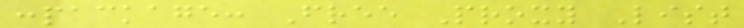:package: Free Proxy List
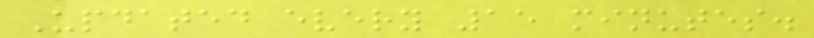Updated every 15 minutes.
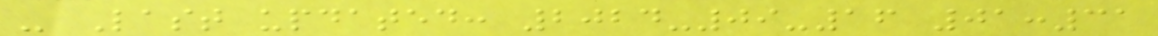- Last updated: 2024-09-16 01:31
